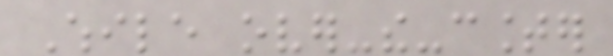While over-the-counter
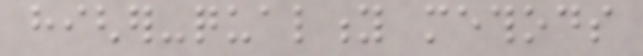higher-quality methods
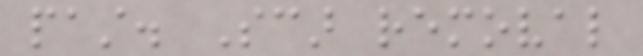past. Scar removal
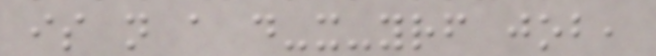is not a do-it-yourself job,
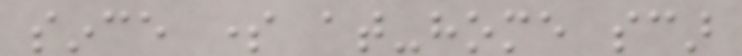since some at-home scar
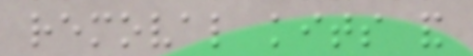removal kits and
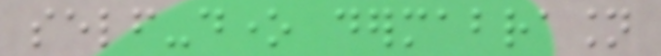self-done dermabrasion
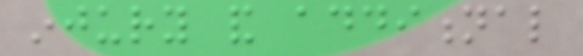injury and additional
